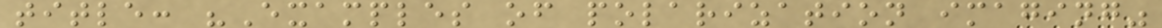title: "Examples of polarization imaging"
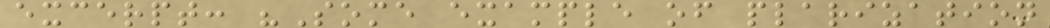excerpt: "Some example of plarization
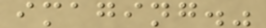imaging."
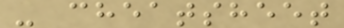- cheatsheet
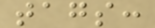tags:
